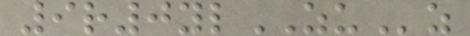9r0ylZUz
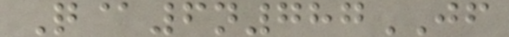Q@6n787JF
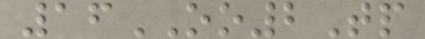16OO2Tp
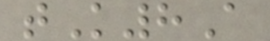tK8A
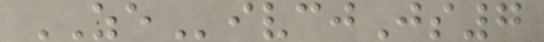ZEivcjJs7
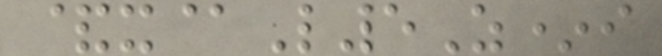&x@L5Z*i
